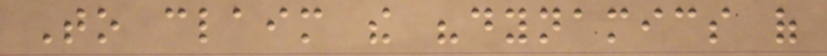To claim the "dynamics of
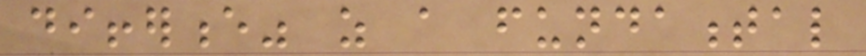difference" as a fundamental
